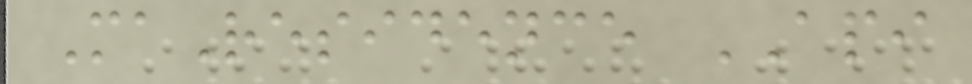MaResidence API
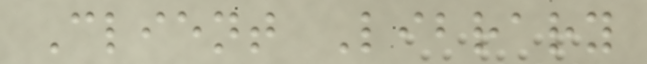Client Library
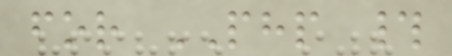for PHP #
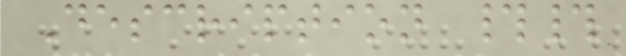Description ##
